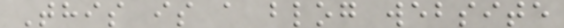This is a blog website
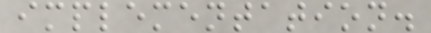implementation.
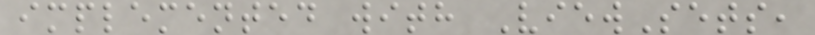implemented with ViewSets,
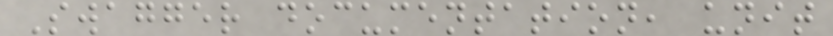Swagger documentation, unit
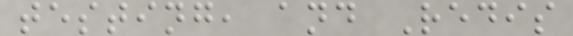testing, and Redis
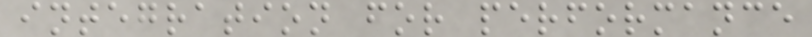integration for performance
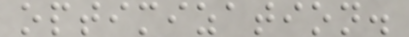optimization.
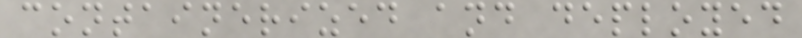containerized and deployed
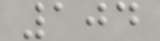104
